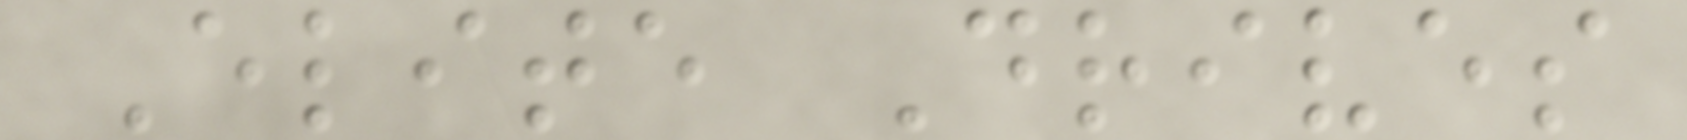Elite Drives
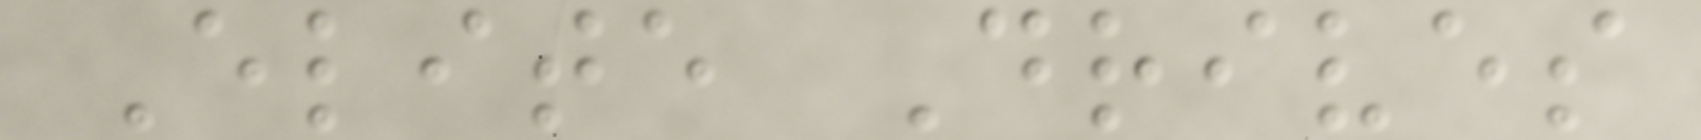Elite Drives
